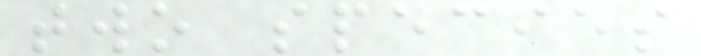two species
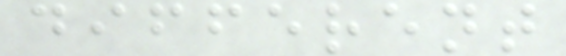different
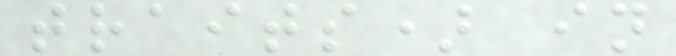traits) in
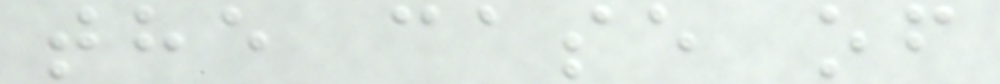the case of
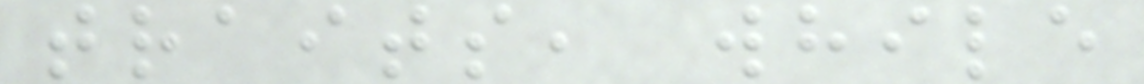traits, while
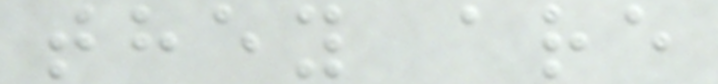they are
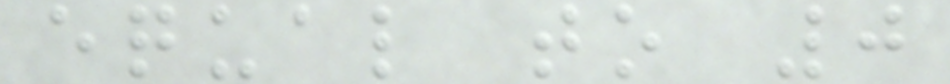equal to 0
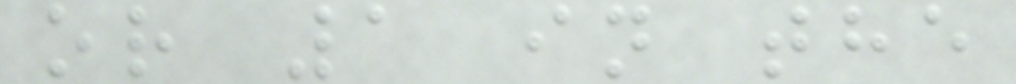or 1 in the
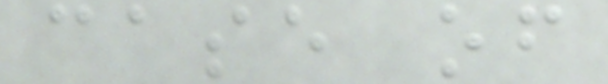case of
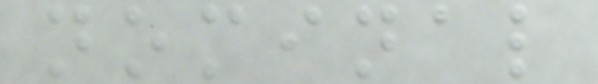nominal
